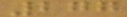277
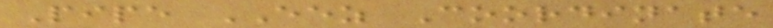Pipe EEZ Coordinate
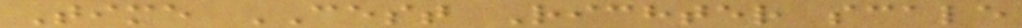Time CEST Richter scale
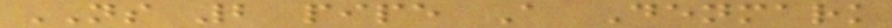NS 2 pipe A Denmark
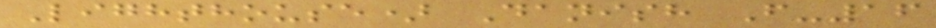Lighthouse) Danish F-16
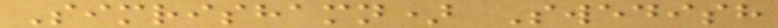Simrishamn) Swedish
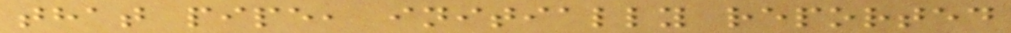that pipe, initially reported
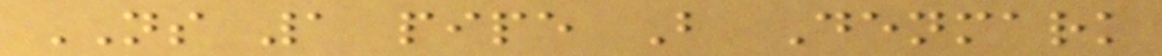NS 1 pipe B Denmark
